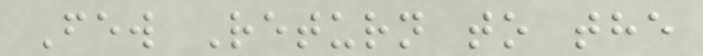Few Return to the
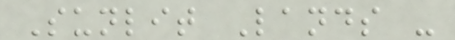Sunlit Lands -
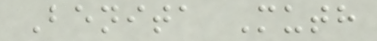Benita Muth
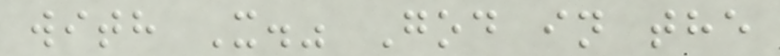with X." God in the
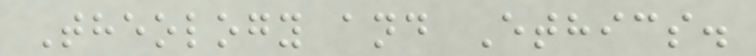Theology and Ethics.
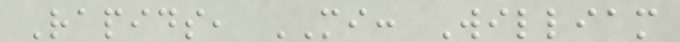Rapids, MI: William
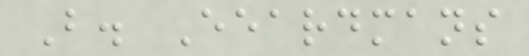B. Eeardmans
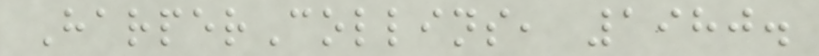HarperCollins, 1980.
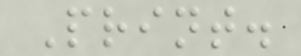Print.
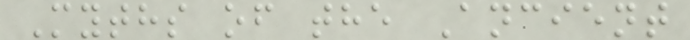Myths of the Ancient
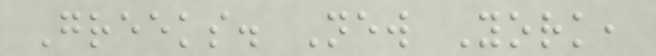Greeks. New York,
